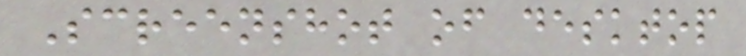Screenshot of desktop
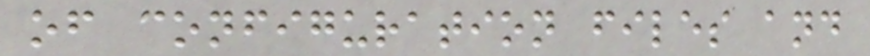of configuration files and
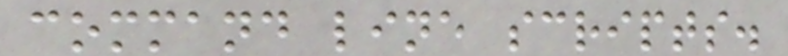command line scripts.
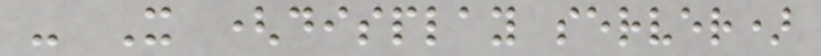- X (display server)
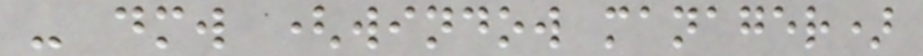- dmw (window manager)
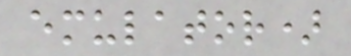emulator)
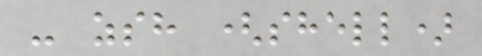- zsh (shell)
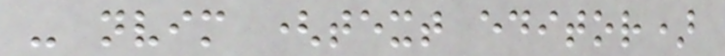- nvim (text editor)
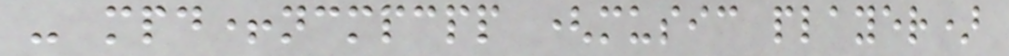- mpd+ncmpcpp (music player)
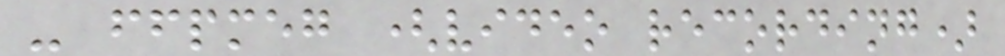- ffpmeg (video recording)
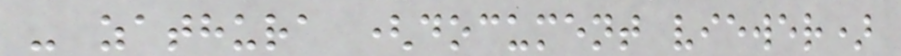- zathura (document viewer)
